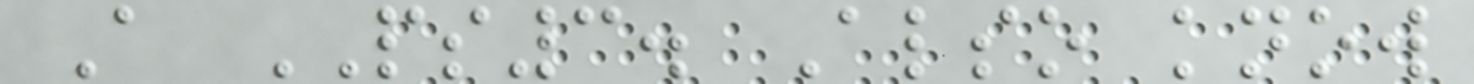A PS3. Also know
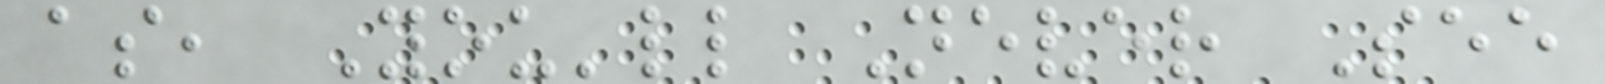as, You'll Never See
